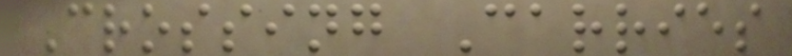Crossing Carries
